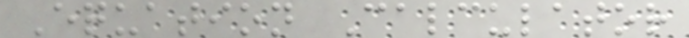Equation Calculator
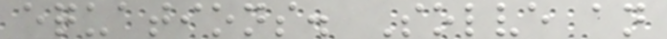equations. Solve an
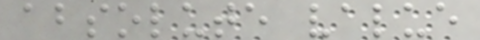absolute value
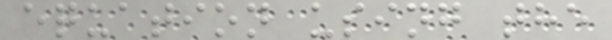equation using the
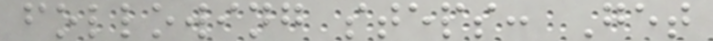following steps: Get
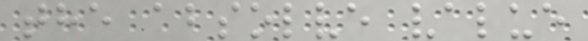the absolve value
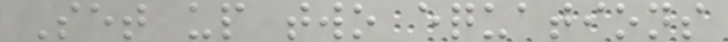Set up two equations
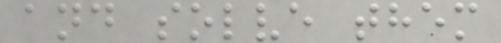and solve them
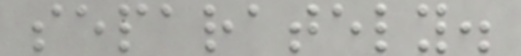separately.
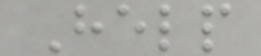Help
